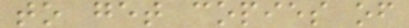to get copies of
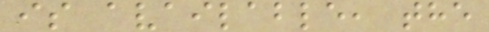is available, the
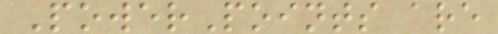PowerPoints are
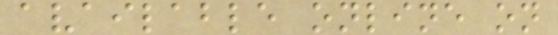available online on
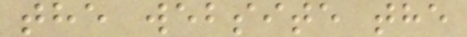the website the
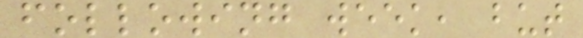following week, but
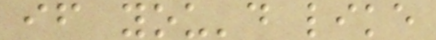if you'd like
